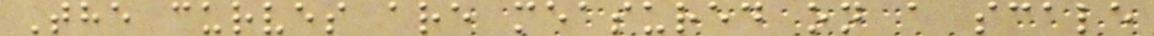The curves are measured on a scale
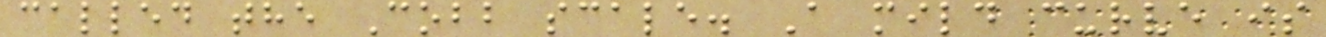called the Cobb scale. A mild curve is
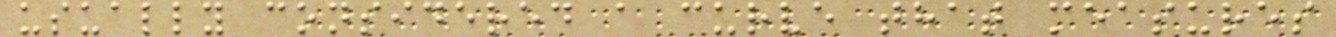usually considered a curve that measures
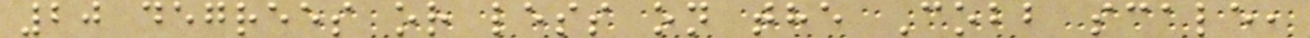20 degrees or less on the Cobb scale,
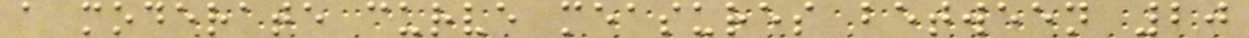a moderate curve measures between 20
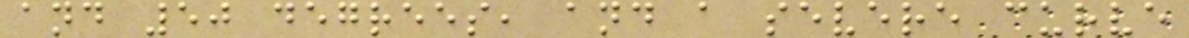and 50 degrees, and a severe curve
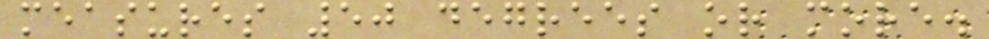measures 50 degrees or more.
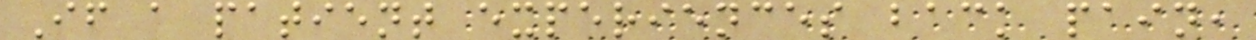If a patient experiences back pain,
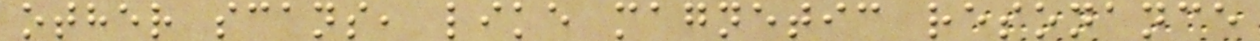other scans, like magnetic resonance
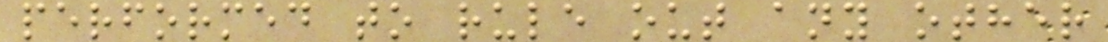performed to rule out any other
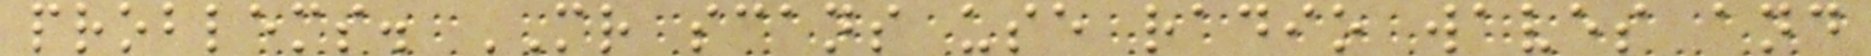problems. MR scans use radio waves and
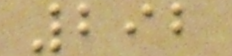292
